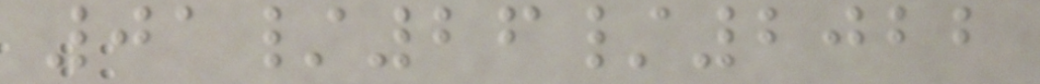01/26/2022
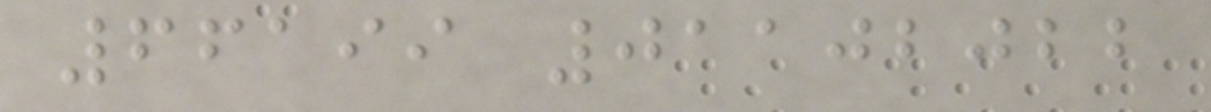66199 01102022
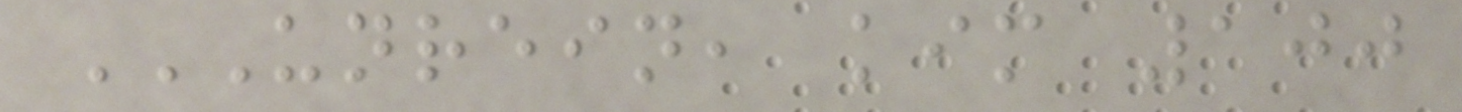UNREIN, KIM 100
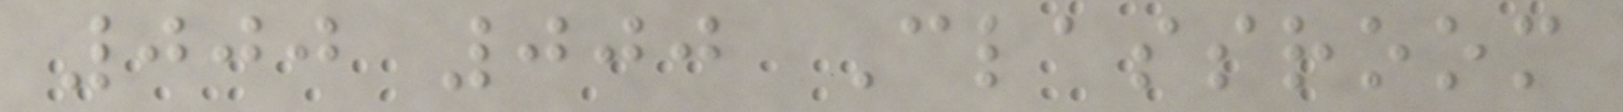000 000 Classroom
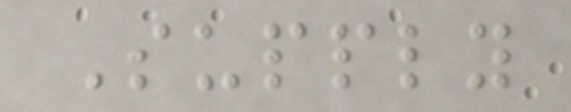Supply
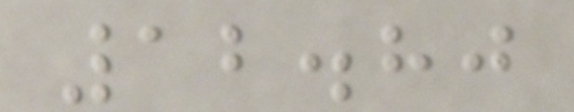12.80
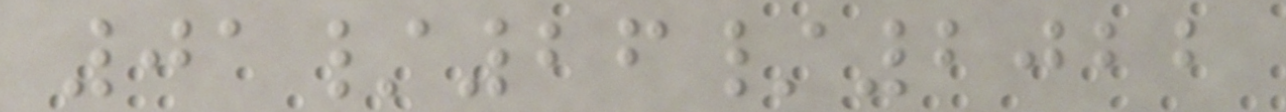01/26/2022
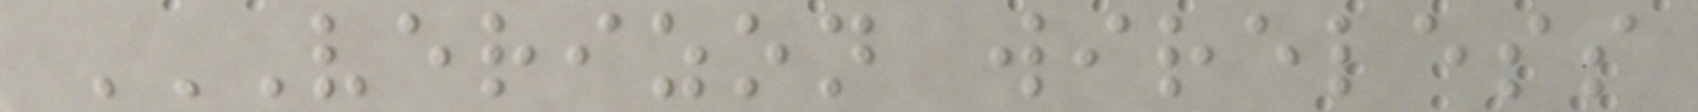VERIZON WIRELESS
